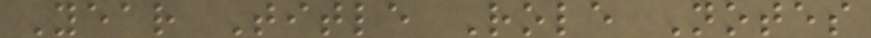Year Title Role Notes
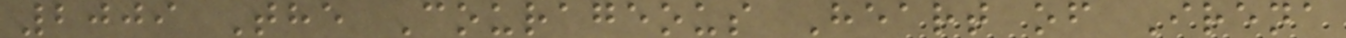2009 The Courageous Heart of Irena
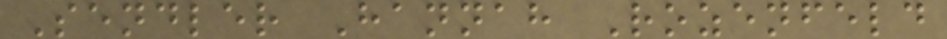Sendler Hannah Rozenfeld
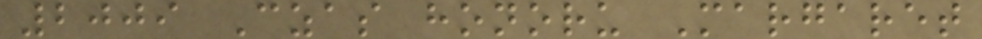2009 Czas honoru Margaret
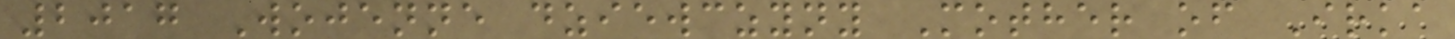2017 Wojenne dziewczyny Mother of Irka
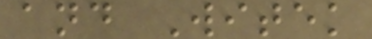and Witek
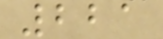221
